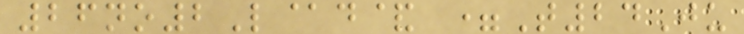26no2L@d& =T24Ju
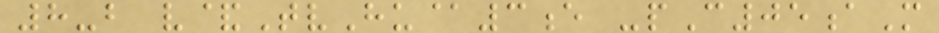8-b v&TvHu@3e -pC05aM
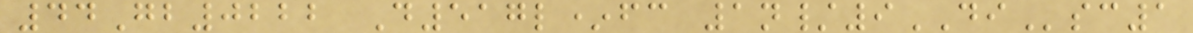44Gb0222 D517l*fc 1n/9DIsc1
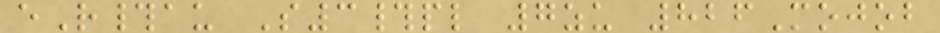eR#au S3#pl 7zu 826Mojob
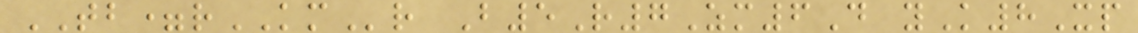TB=rKMr B5R7Zm6D yK8Xp
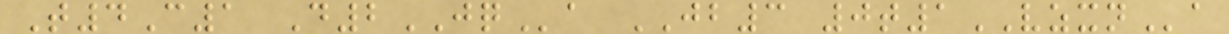T4C1 D2JQa JB3 0t1VZXNa
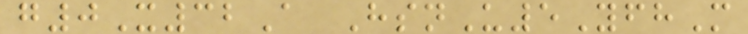g0X32A HsnU5YfhM
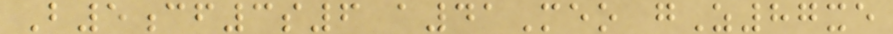B5cf3s6 a41Meo gZ87xe
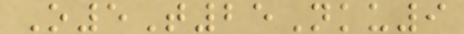O5T25Nku9
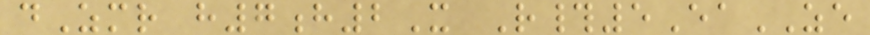dZmr h7h2X R#5EaZE
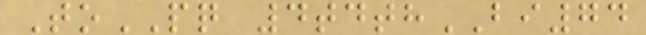ToPQ 4tdthBI74
